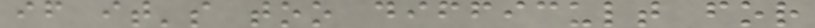if it's too difficult for
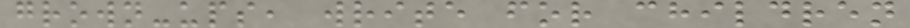grown-ups, write for children
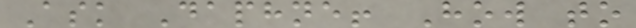Ask Daphne! How to
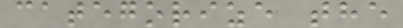categorize the
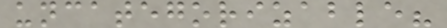uncategorizable?
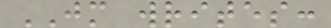JM writes:
